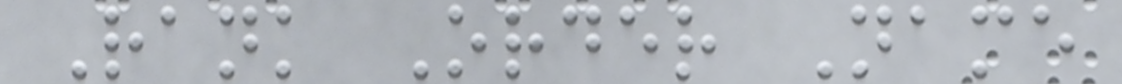Rank Order Name
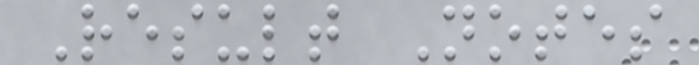Result Notes
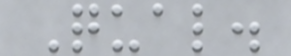Qual.
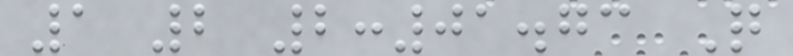1 2 2:01.73 Q
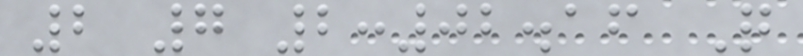2 7 2:02.16 Q
